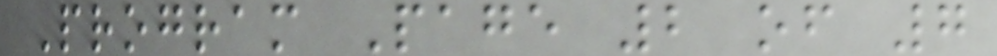Program Page 2 of 7
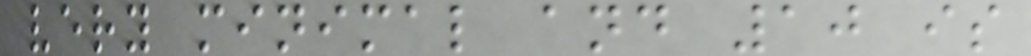very minimal and 10 is
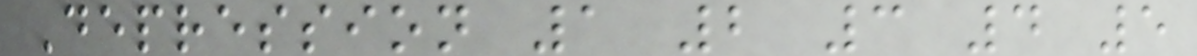Depression 1 2 3 4 5
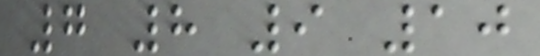7 8 9 10
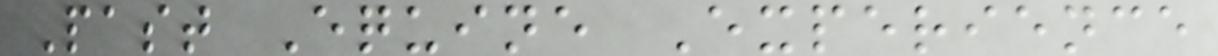Past Equine Experience
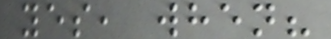yes, when?
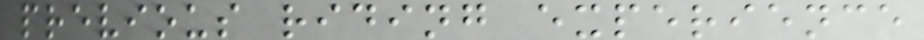previous riding experience
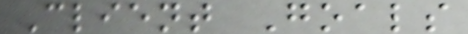Client Goals
